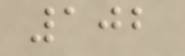102
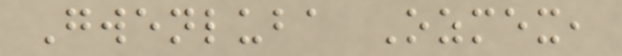Gwenluba Ozmex,
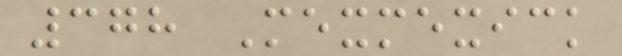378 Mexmexick
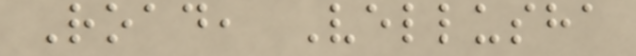Road, Vellusha
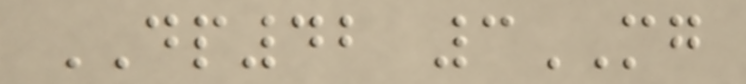DP42 3MG
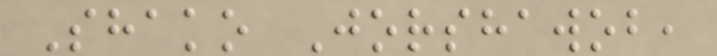Shako Jorshawob,
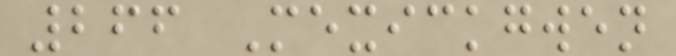266 Mexickgwen
